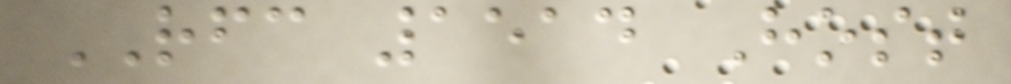RFC 1514 Host
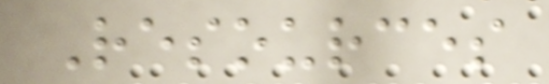Resources
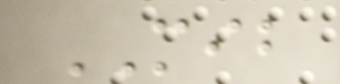MIB
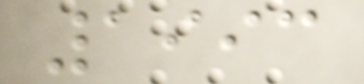1993
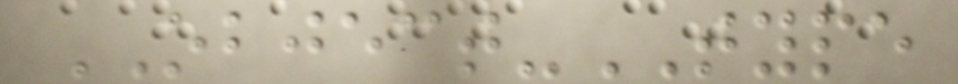OBJECT-TYPE
